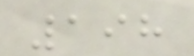198
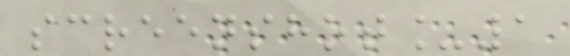screenshot_1
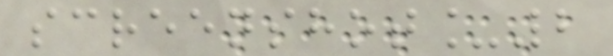screenshot_2
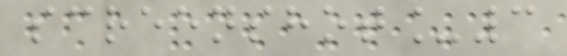screenshot_3
